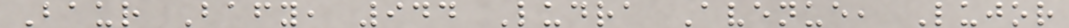Baur Bafy, 944 Ludra Avenue, Lujor
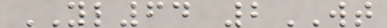YL64 2WT
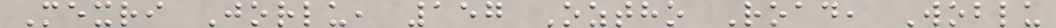Mexri Jorlu, 157 Oztho Road, Woblu
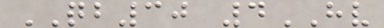QB30 4HV
